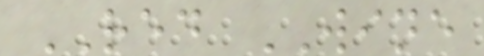RED WINE
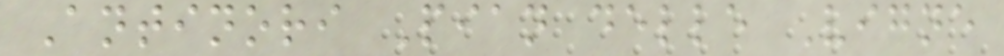Antinori Pian delle Vigne
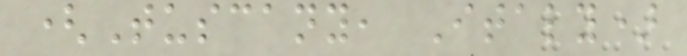(Tuscany, Italy)
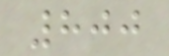800
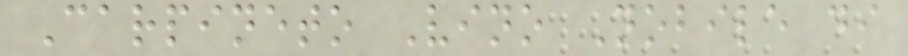Carpineto Vino Nobile di
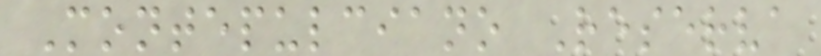Montepulciano Reserva
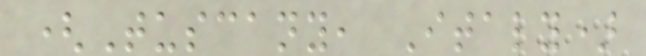(Tuscany, Italy)
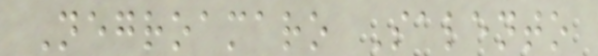Negroamaro Salento
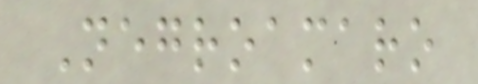Negroamaro
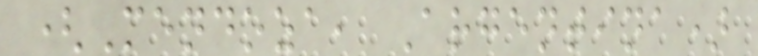(Mendoza, Argentina)
